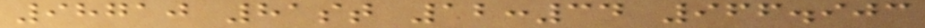98710 81st 12:34 966.903
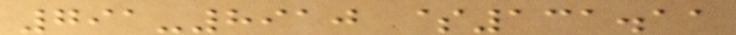791-8910 $131.11
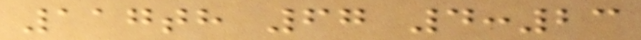117th 67 4:23
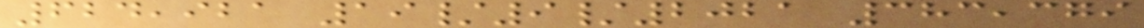624,921 19/9/2021 383,379
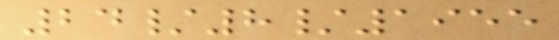24/8/1955
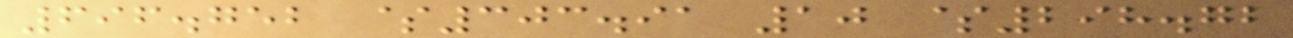696.752 $303.91 10 $298.72
